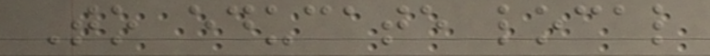To educate local
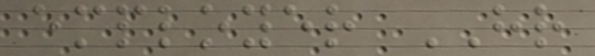employer HR
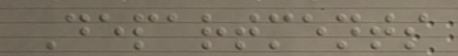Departments
